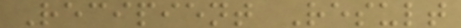Recipient Result
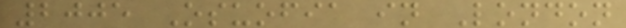2005 Osuofia in London
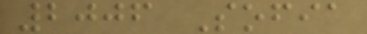2006 Sofia
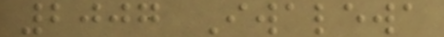2007 Iwalewa
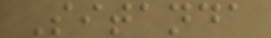Sitanda
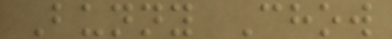Bunny Chow
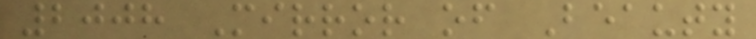2008 Mirror of Beauty
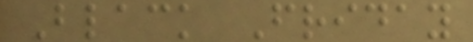Black Friday
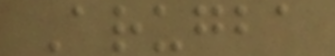Arugba
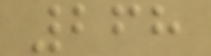268
